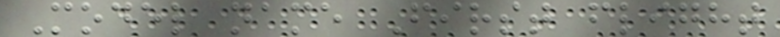Model name First flight
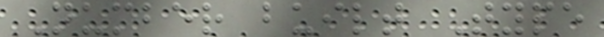Number built Type
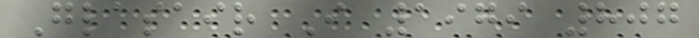Glasair I 1979 807
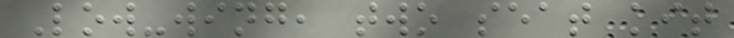Low-wing, two seat kit
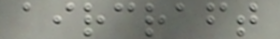aircraft
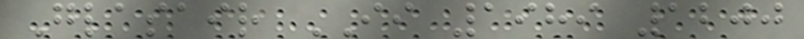Glasair II 1989 1200
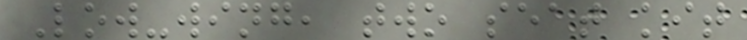Low-wing, two seat kit
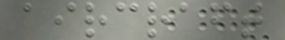aircraft
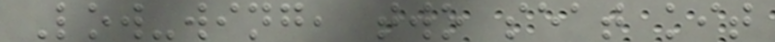Low-wing, two seat kit
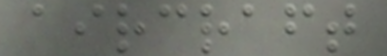aircraft
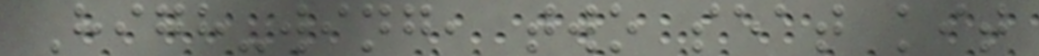High-wing, two seat kit
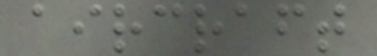aircraft
